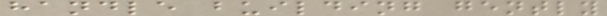handle building gently
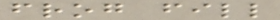frog fill
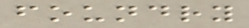foundry
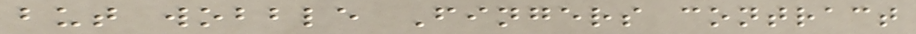but wobble Fingers contract
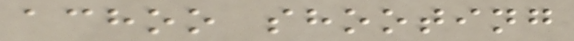achoo shooting
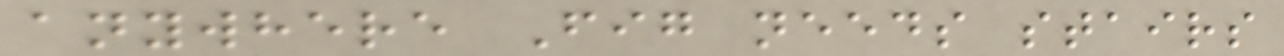anywhere Fig needs stairs
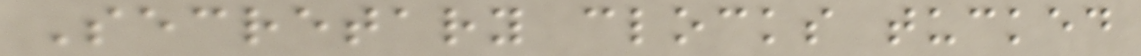Secretary clocks tucked
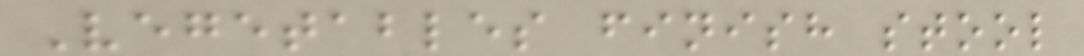Vegetables finish stool
